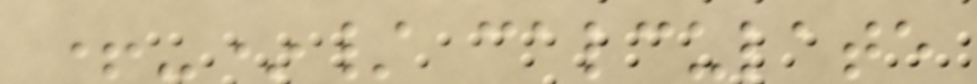+-*/ calculate
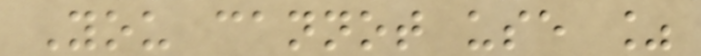You cannot use %
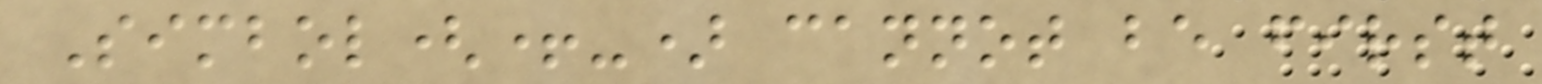Simbol(+-) cannot be first
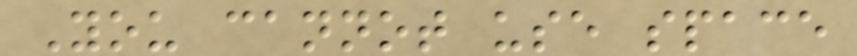You cannot use space
